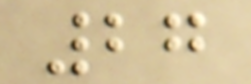27
